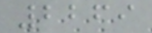2269
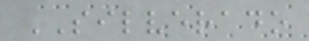SILVERADO
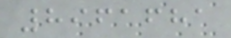8961681
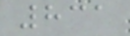831
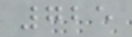725
